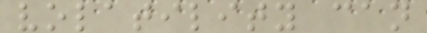volatility can
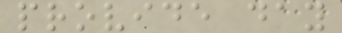provide day
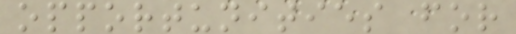opportunities for
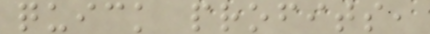quick profits,
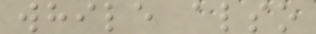while also
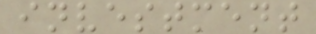investment
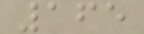165
